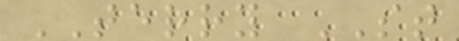TERRY ST
